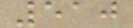510
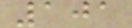101
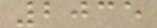2035
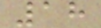18
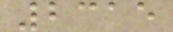2315
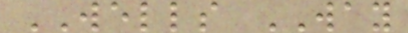WELLS WAY
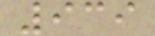939
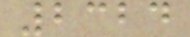2324
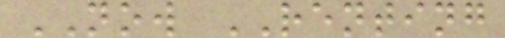NOW RENTING
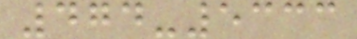474-5333
